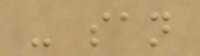- san
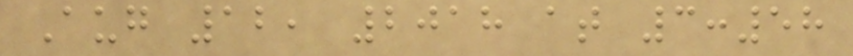Aug 12, 2018 at 3:58
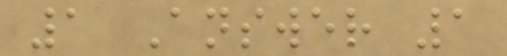1 Answer 1
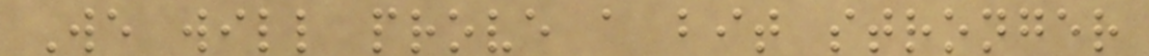We will prove a bit stronger
